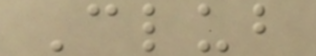Club
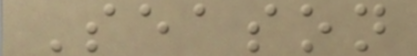Season
